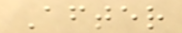After
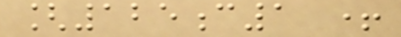[125c1 +
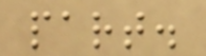part.
